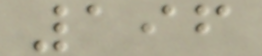196
